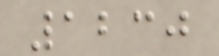1230
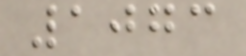1073
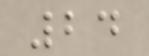24
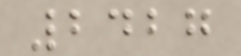2427
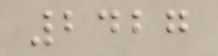2427
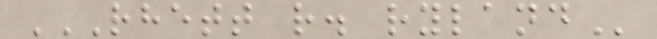RHETT R. RYLAND
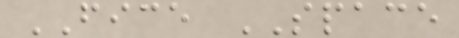FICE SPACE
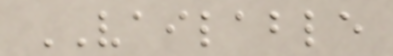VAILABLE
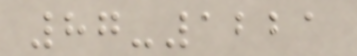87-1221
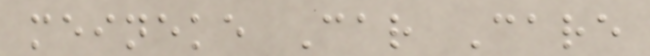meineke Car Care
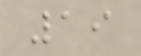19
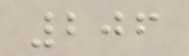206
